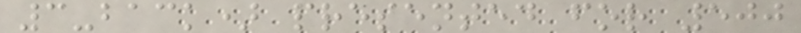3-back) presented for 500
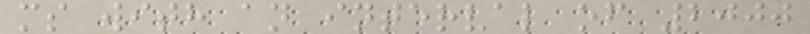ms with an interval of 2000
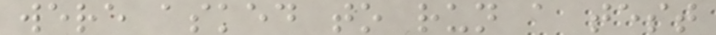were asked to run a test
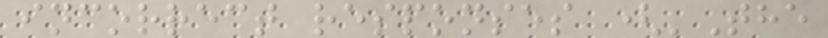incorrect responses ('The
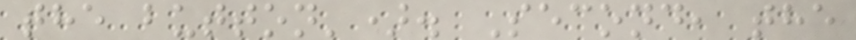the button'). Second, the
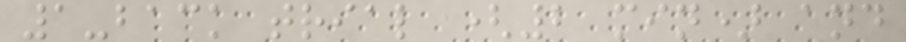1-back trial (2 min) and
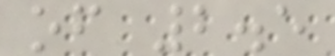of 2.5
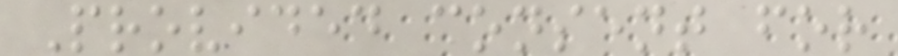Provided consent for
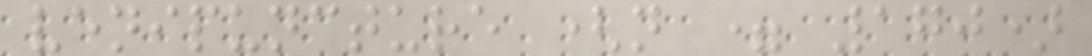venipuncture (n = 170)
